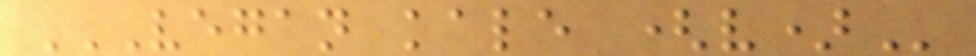VEGAN KALE (V)
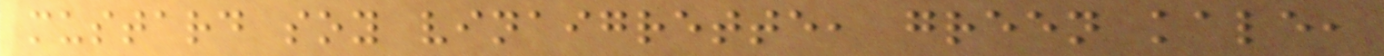mustard soy vinaigrette, green kale,
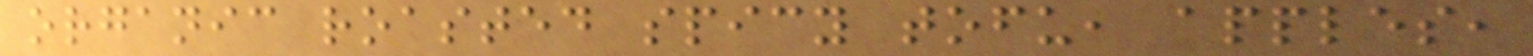organic roasted spicy tofu, apples,
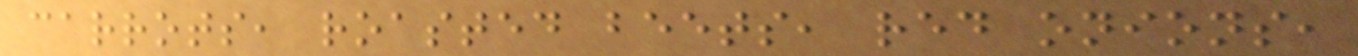carrots, roasted beets, red onions,
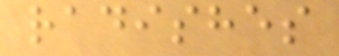radishes
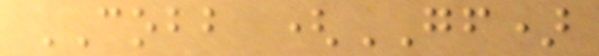COBB (GF)
